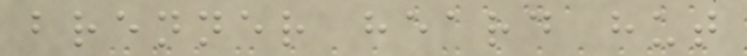brenner heard hut
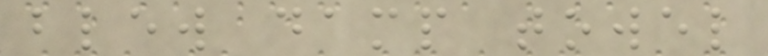blew damp towel
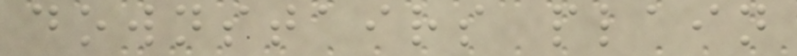downstairs plain
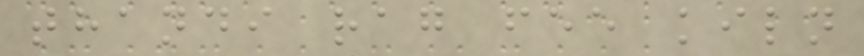thandi rag fee kiln
